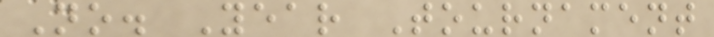No. Year Tournament
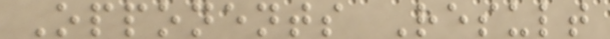Opponents Result
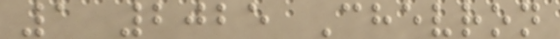1 2025 Chevron
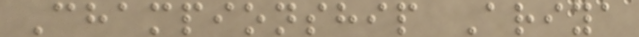Championship Ariya
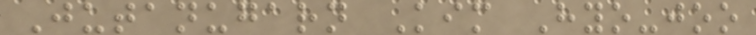Jutanugarn Kim Hyo-joo
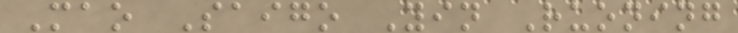Mao Saigo Yin Ruoning
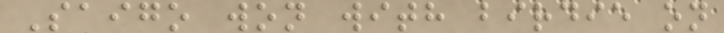Saigo won with birdie on
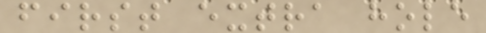first extra hole
